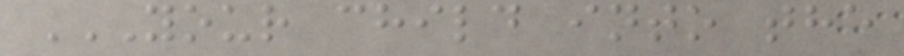YOUR CHILD INTO THE
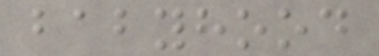babyhood
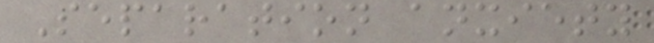Separation anxiety
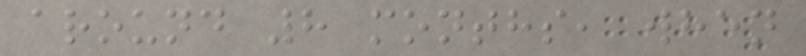around 8 months, when
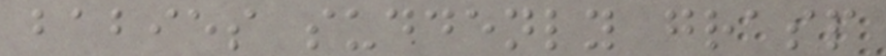babies suddenly grasp
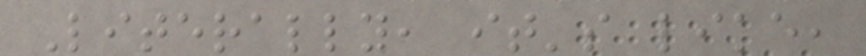Literally, it's like,
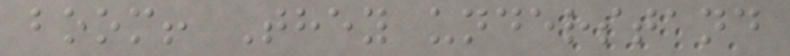boom! They understand
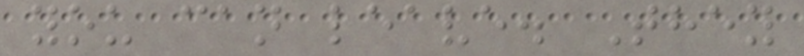you can leave. They
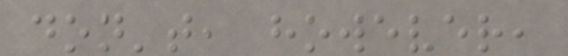don't, however,
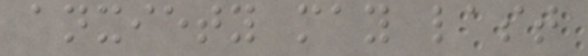anxiety may last
